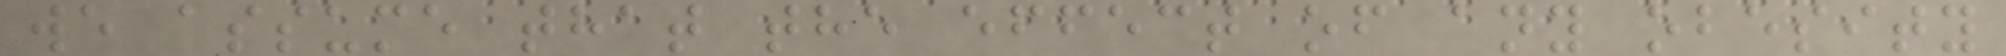we assume that the effect of any obesity
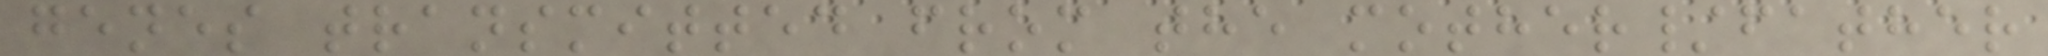genes transmitted from the mother/father
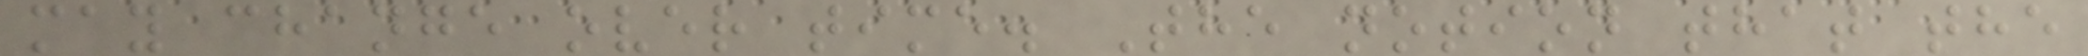may change over time. The notion that the
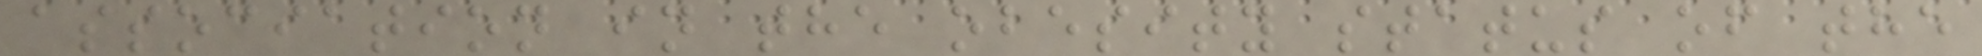association in the obesity status of the
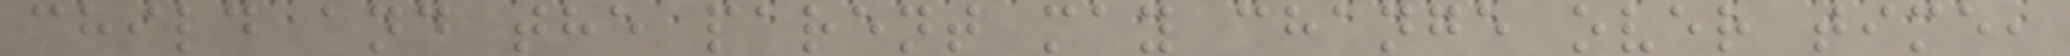child and the parent may change over time,
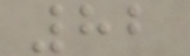82
